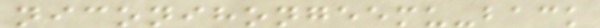niconihongeemu-back
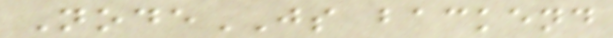NodeJS backend
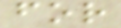for
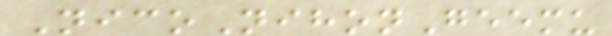NicoNihonGeemu
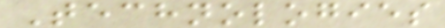Technologies
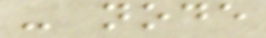- node
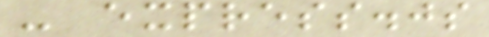- express.js
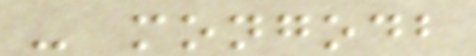- mongodb
